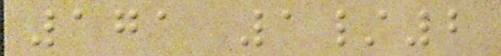171 1/2
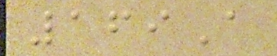169A
